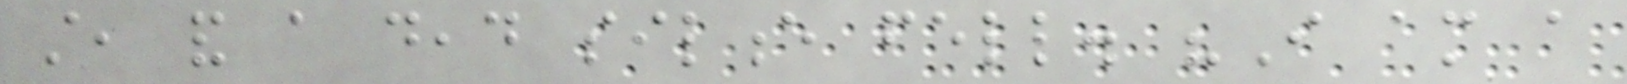still, and a dead silence fell. "I am a
